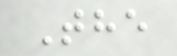The
